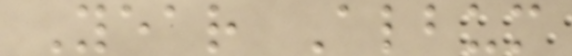Year Album
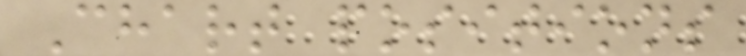Chart positions
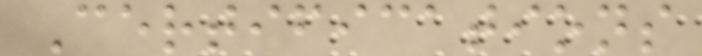Certifications
